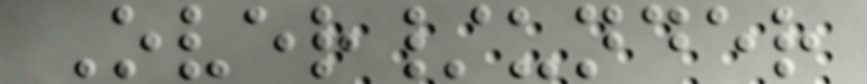Over/under
